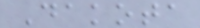Dakota
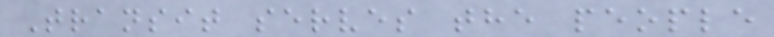Transit serves the people
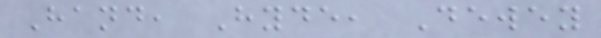Hand, Hyde, Dewey
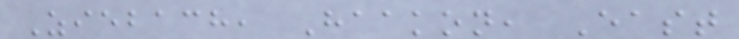Ziebach, Haakon, East
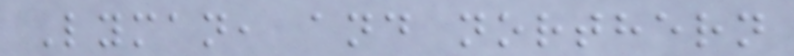Lyman, and northern
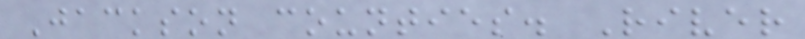Jackson counties. River
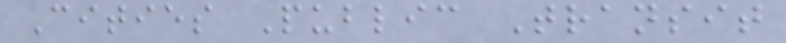Cities Public Transit
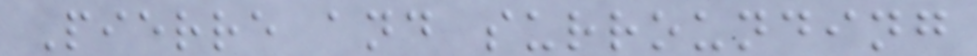Pierre and surrounding
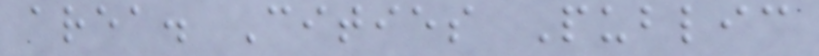area. Cities Public
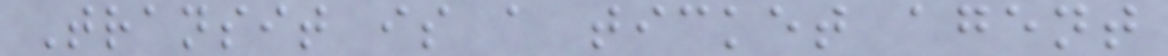Transit is a ticket agent
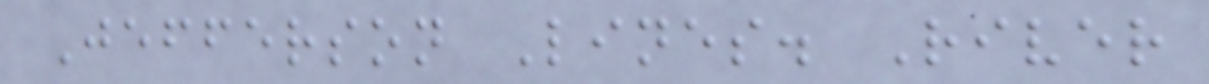Jefferson Lines. River
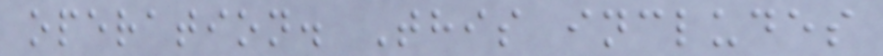operation. This includes
